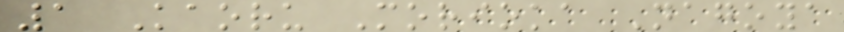1 Kaoru Morioka Nagoya
